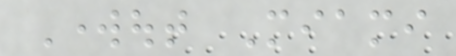Workout Miami
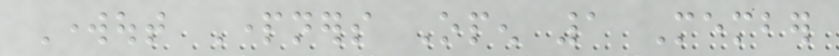Workout Partners Open 1 Member
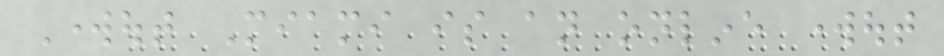Workout Miami is an online workout
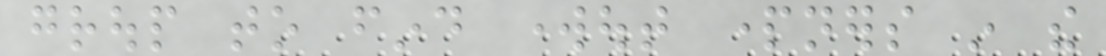group to find workout partners in the
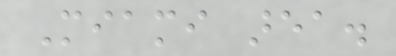Miami area.
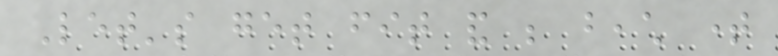Let's get fit and be beach time
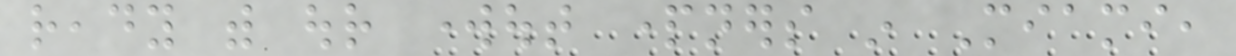ready with our workout partners in Miami,
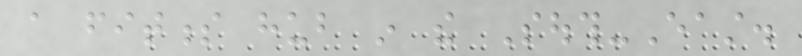a fitness hub in the South-East.
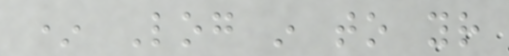* Log in to your
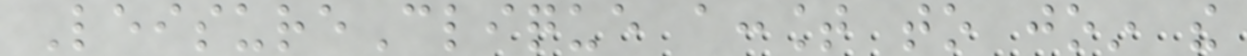LeisureClique account to join the
